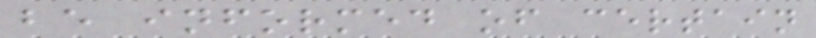be informed of certain
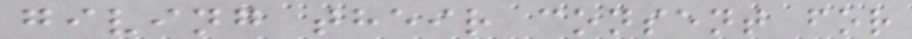giving their consent for
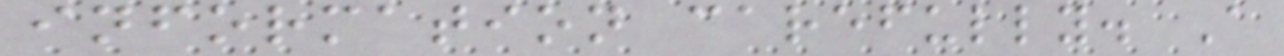information carefully. A
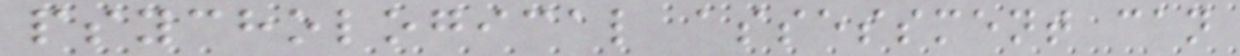psychological assessment can
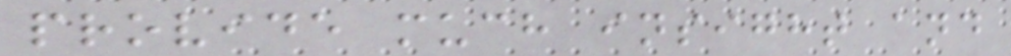provide much insight and
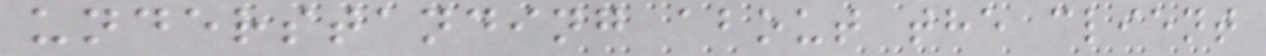understanding about the client
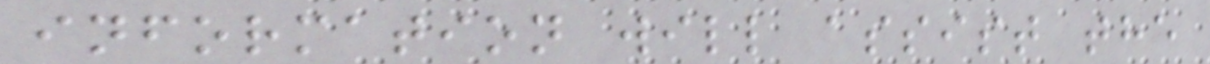information will assist the
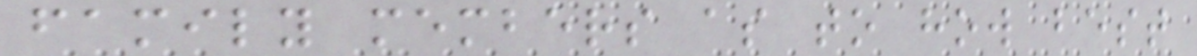family members as to how best
